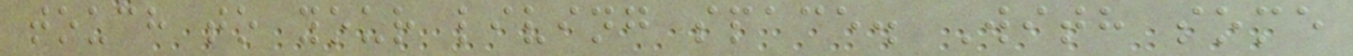touch to your living space. With some
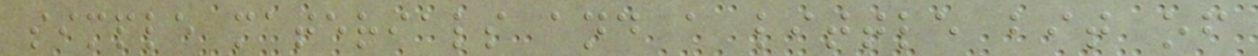simple materials and a little bit of
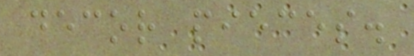decor pieces.
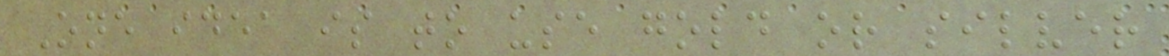One idea is to use gold or silver
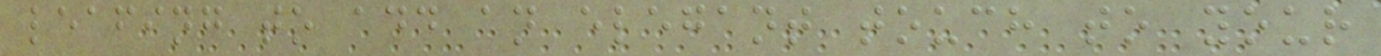leafing to add an elegant touch to your
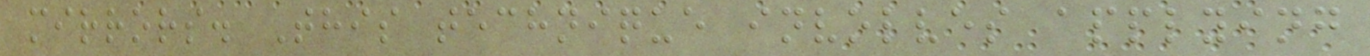mirrors. This technique involves applying
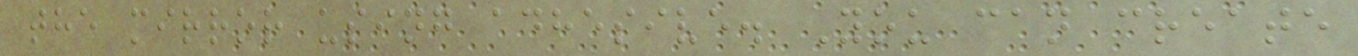the mirror using adhesive. You can create
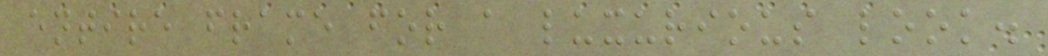entire frame for a luxurious look.
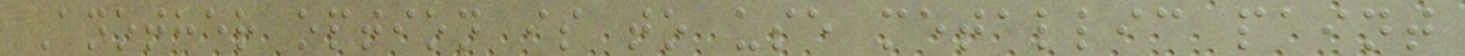Another option is to use metallic paint
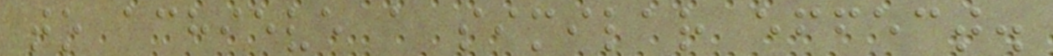to achieve a similar effect.
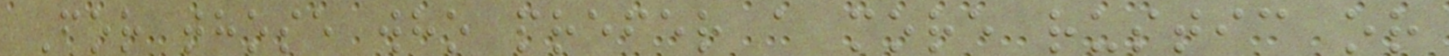For those who prefer a more rustic or
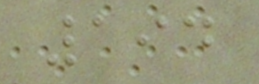194
